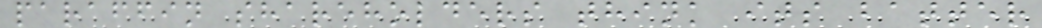paraffin shareholders think its batter
